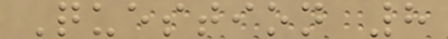Question 8
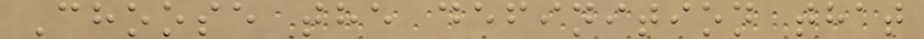Choose the definition that
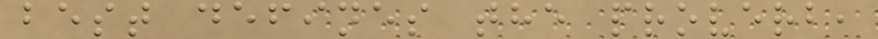best defines the proverb,
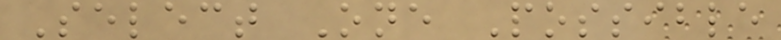Select One Possible
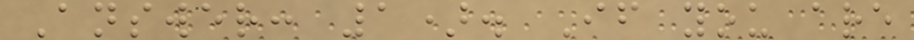Answer: 1). If you are
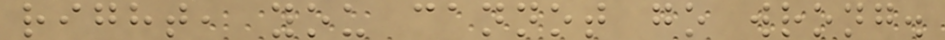right, you cannot go wrong.
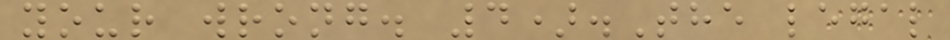your wrong. 4).The legal
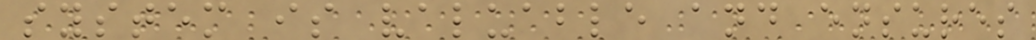system is valuable and ensures
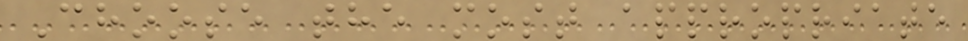Choose the most appropriate
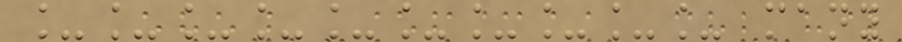__________ many
